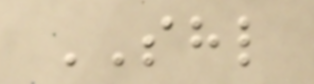SHL
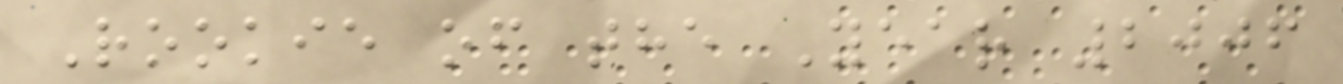Rookie of the Year 2006
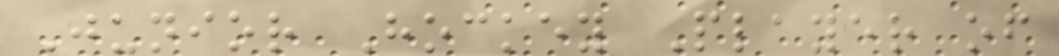Junior Hockey Player of
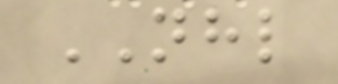NHL
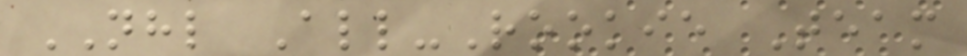NHL All-Rookie Team
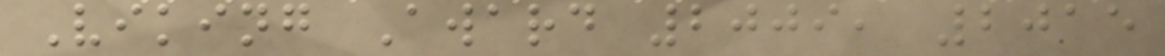Viking Award 2009, 2015
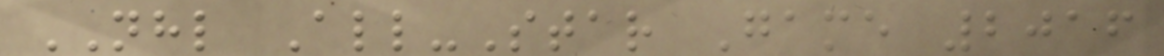NHL All-Star Game 2016
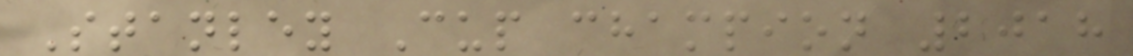Stanley Cup champion 2018
